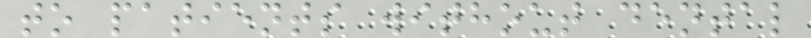to patients without dental
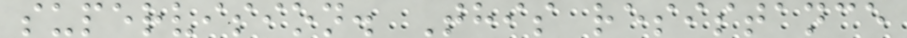supervision. This resistance
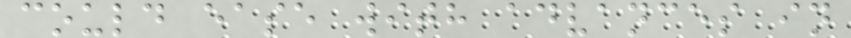could ease with advances in
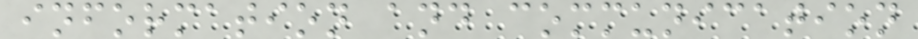information and communication
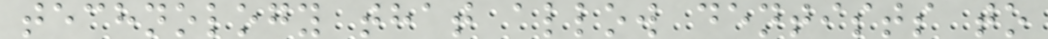technology that allow dentists to
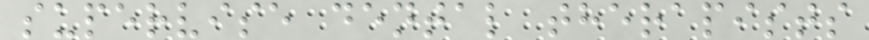supervise dental therapists
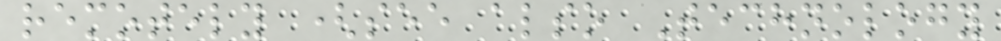remotely (see also Technology
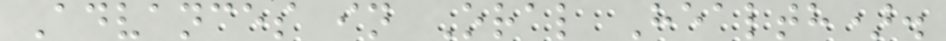Advances in Oral Health).
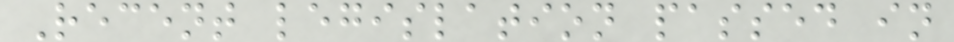Recent legislation passed in
